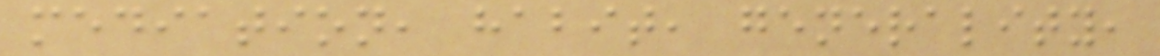mediation, habit, generality,
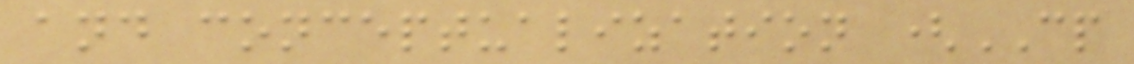and conceptualization (CP
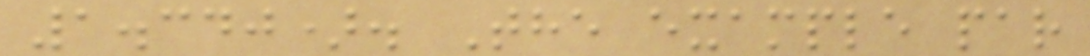1.340). The example par
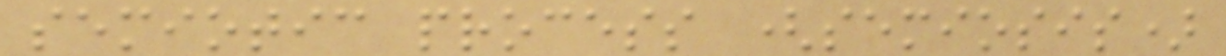semiotic process (semiosis)
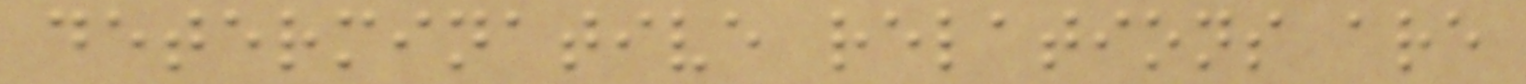determinative relations are
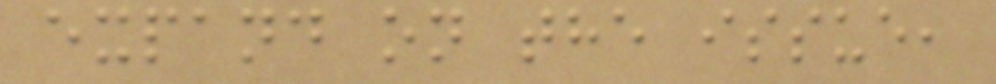expand on the issue,
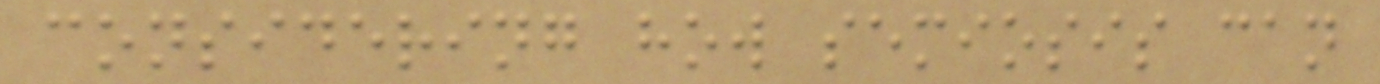considering how semiosis can
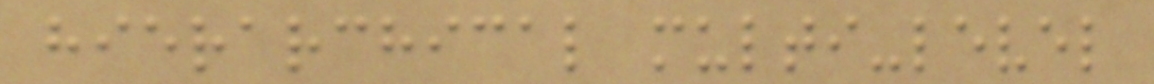hierarchical multi-level
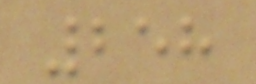258
